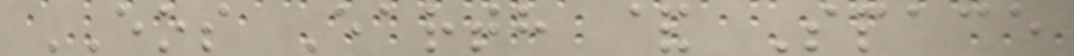EOS Earth & Space
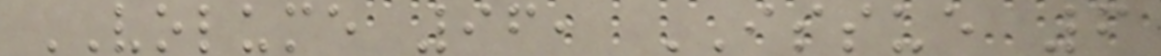VOLUME 96, ISSUE 6
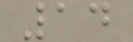14
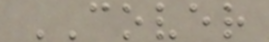COVER
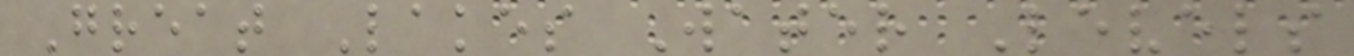Great Lakes Water Levels
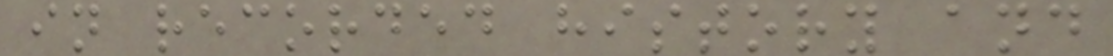in recorded history and
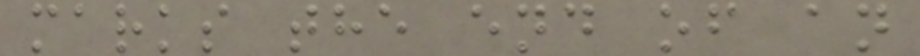marks the end of an
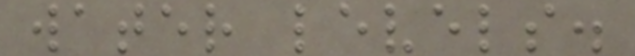water levels.
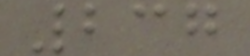237
